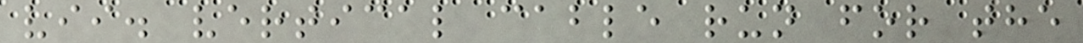vii. vertical cable run for the
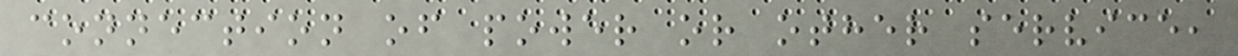connection of power or other service,
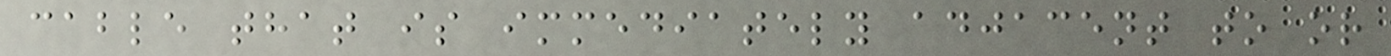cable that is immediately adjacent to or
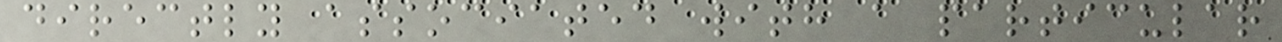directly associated with a particular
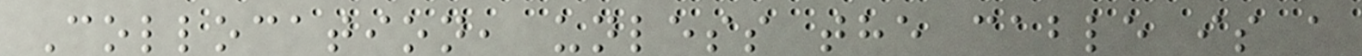Collocation, unless the cable is a
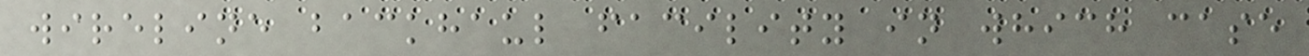wireline backhaul facility in which case
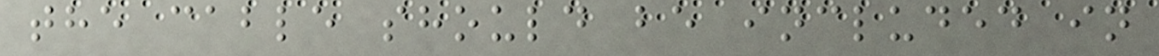the cable should be included in
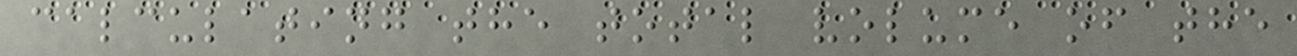calculating the total volume of the
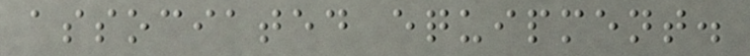associated equipment.
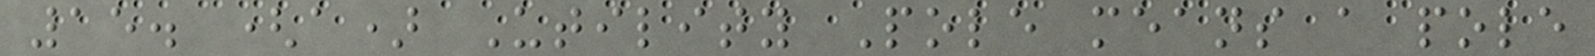15. (a) Utility Pole means a pole
